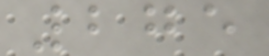275
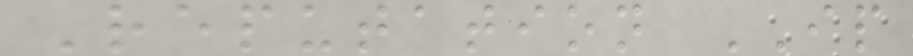Reputation IP
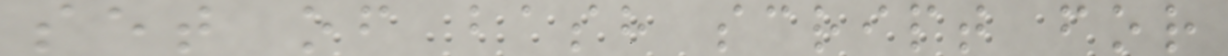set of bash script for
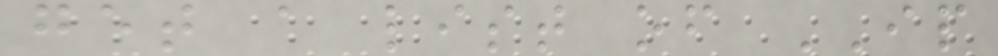get a list of IP
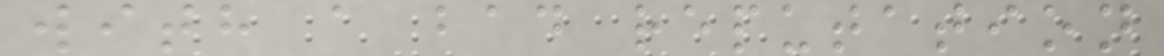with a bad reputation
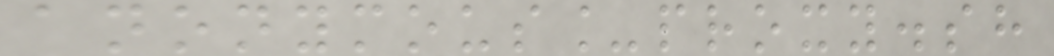anonymous_proxy.sh
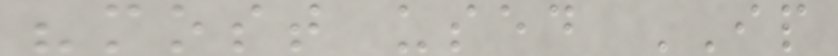"most used IP
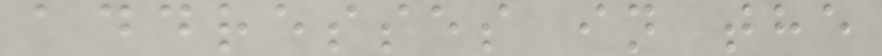addresses in the
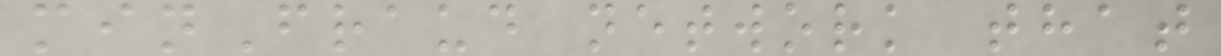minFraud network that
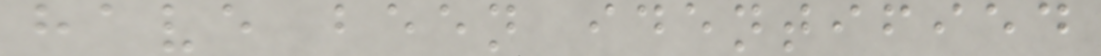have been identified
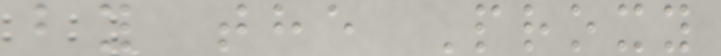by the Proxy
